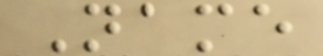Name
